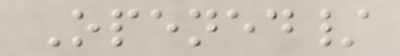Opened/
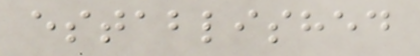established
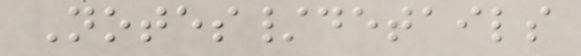Notes/details
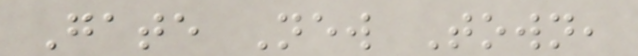Gate New Town,
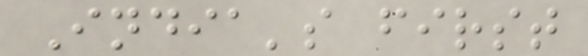India's first
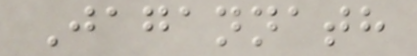Jagannath
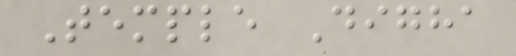Temple Digha
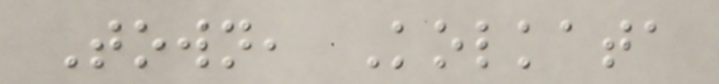Town, Kolkata
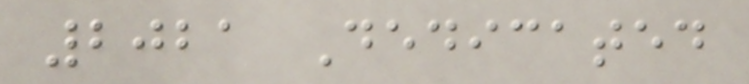2021 Dedicated
